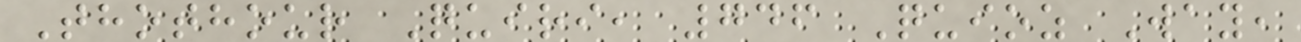Thothour Quiri, 746 Quioz Way,
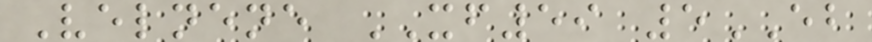Velnene XF59 5EB
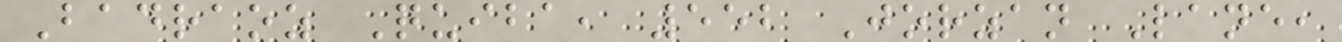Badraoz Quiba, 552 Jorzan Lane,
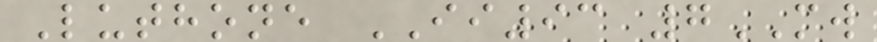Luthone II93 7MW
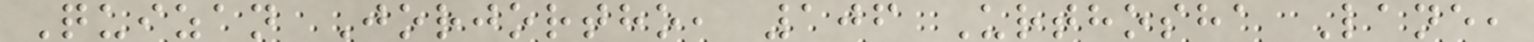Quizan Jorjortho, 106 Urthosha Lane,
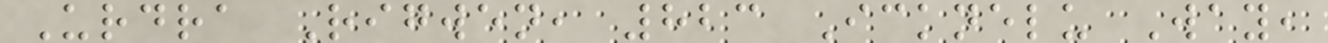Urdra Rigwen, 823 Icknelu Way,
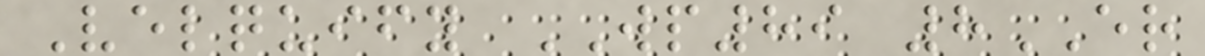Velquify WP89 8ER
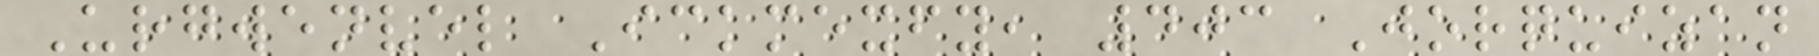Urgwenvel Ickmexfy, 403 Jorquizan
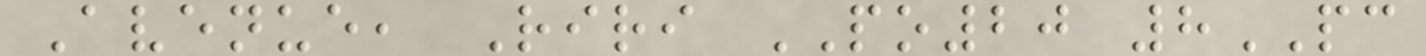Avenue, Riri PO20 8PC
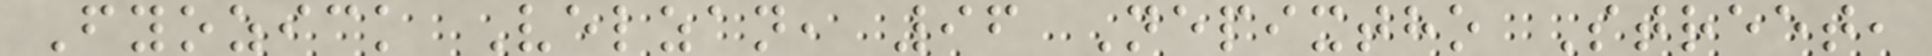Fyozick Velzan, 96 Nepixtho Street,
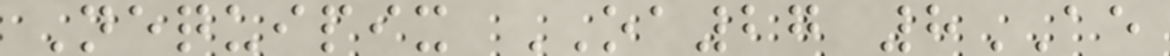Nequipix OA27 8AE
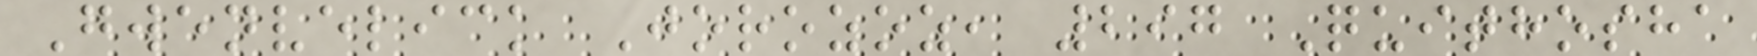Gwenvelick Jorozoz, 297 Quithosha
